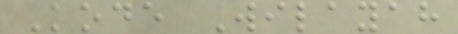Kode Wilayah
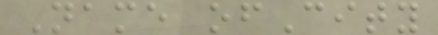Name ofCity
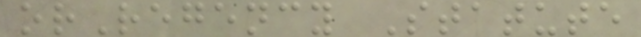orRegency Statute
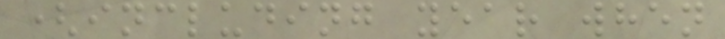(including year when
